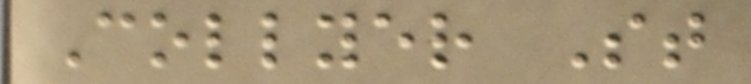Collyer St
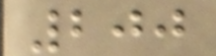200
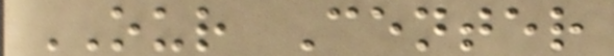OUR Center
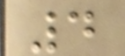4
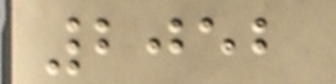2052
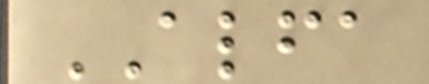ALFA
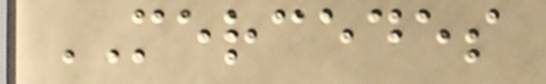MERCEDES
